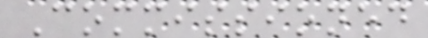Commissioned
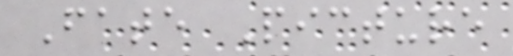Fate Picture
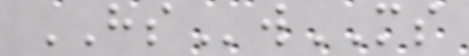HSwMS
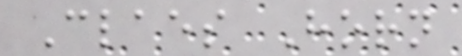Claes Horn
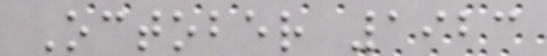October 1923
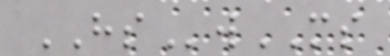HSwMS
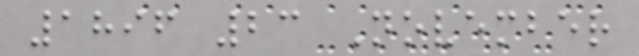1896 23 November
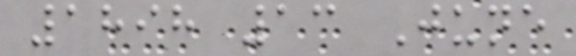1898 13 June
